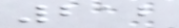212
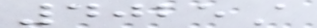4025A
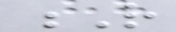R
